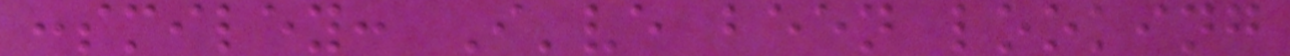:smiley: I've been looking
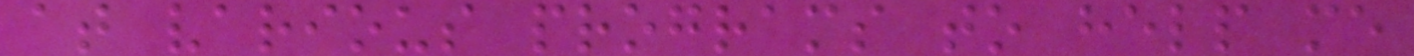at various programs to help me
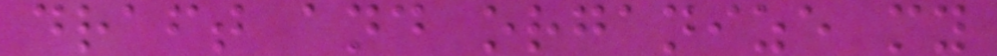draft and organize my
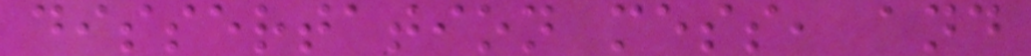dissertation mess, and
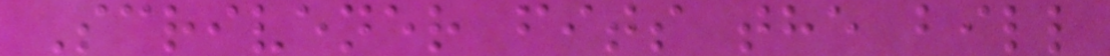Scrivener fits the bill
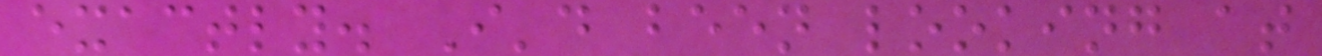exactly. I'd been looking at
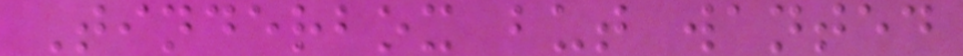Tinderbox but wanted
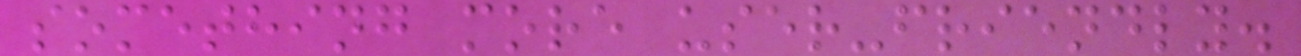something more user-friendly.
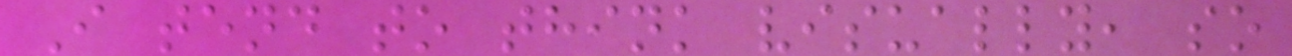I tend to think visually, so
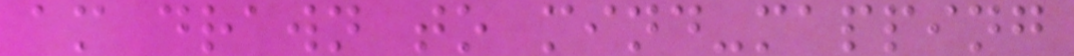am drawn to mind-mapping
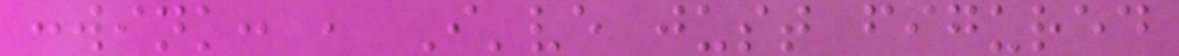:wink: , I've just figured
